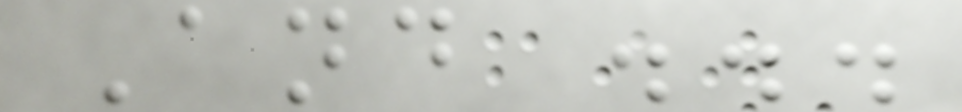And ...
